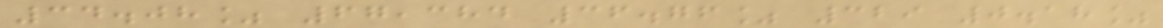34.08% 67,384 36.76% 329 0.18%
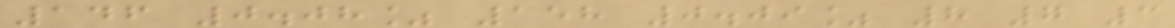146 0.08% 158 0.09% 8 7 3
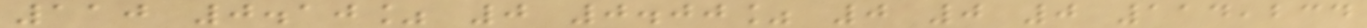110 0.10% 0 0.00% 0 0 0 114,234
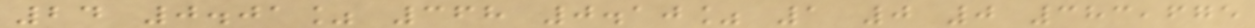24 0.01% 368 0.10% 1 0 0 383,675
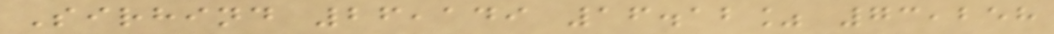Sirhind 26,149 16.12% 73,258
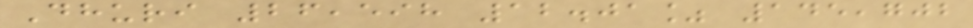Dhuri 26,598 12.01% 145,702
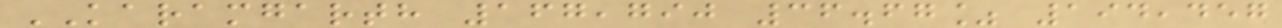KARAMGARTH 167,790 36.67% 194,457
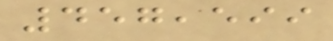457,599
